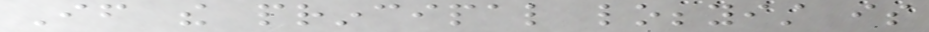If the principal lobbyist is
